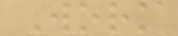Work
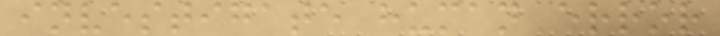investigate human error
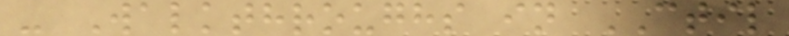- Walkthroughs in CTIL
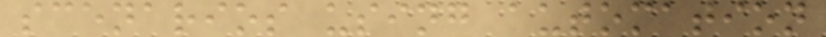scenarios using automation
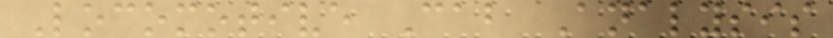Locomotive Cab Analysis
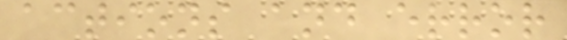actions and error
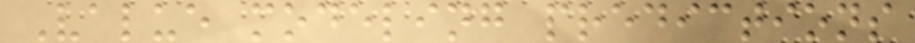Value modeling predictions
